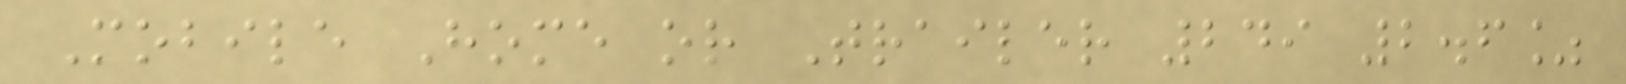Mobile Home or Trailer 249 2.6%
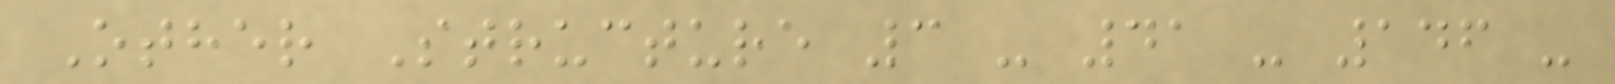Other Structure 3 - 41 - 146 -
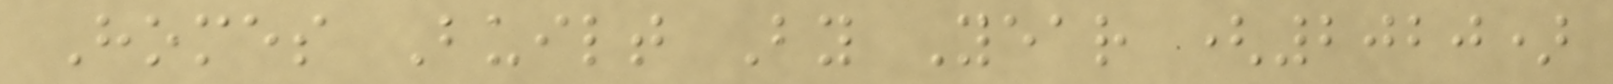Homes Built By Year (2020)
